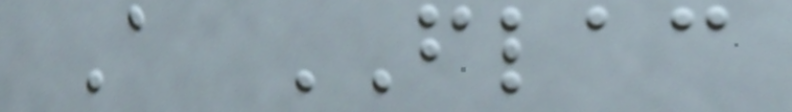A FLAC
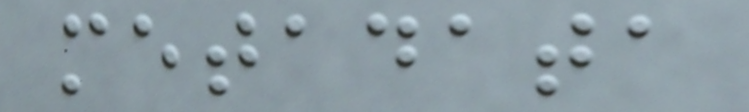metadata
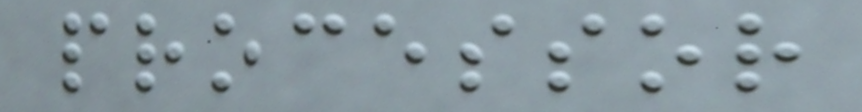processor
